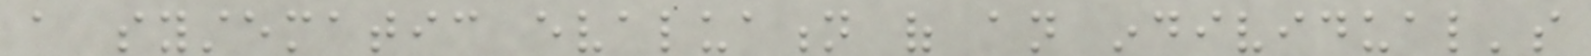a systematic evaluation of an individual's
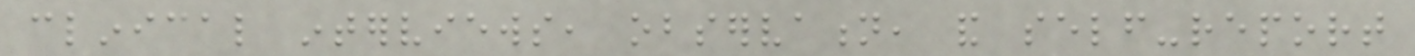clinical interviews, observation, and self-report
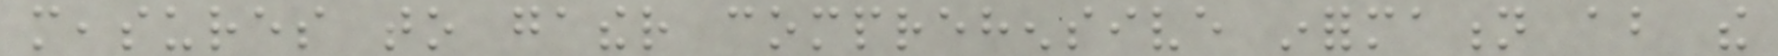measures to gather comprehensive information about the
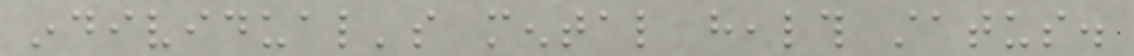individual's mental health status.
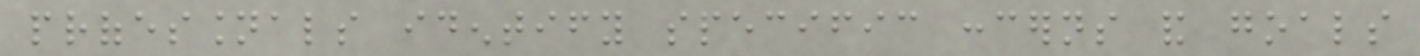professionals identify specific concerns and goals
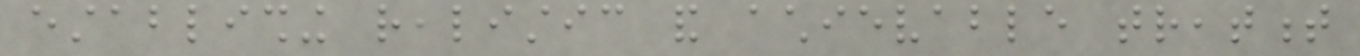establishing realistic and achievable treatment
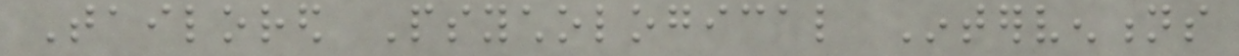Tailored Psychological Interventions
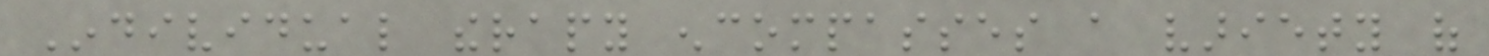Individual therapy encompasses a variety of
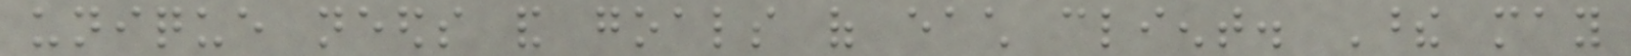unique needs and goals of each client. These may
